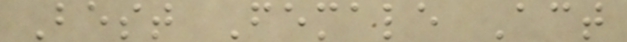Best Female Act
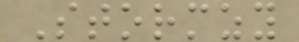Stormzy
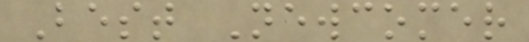Best Newcomer
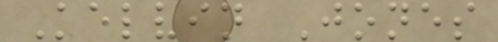Kelvin Jones
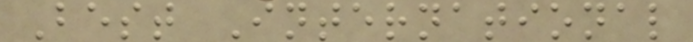Best International
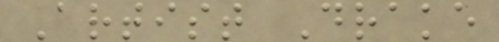Artist Drake
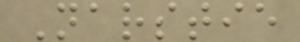Narstie
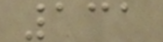131
